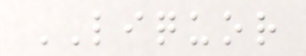LIQUOR
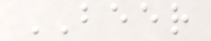BEER
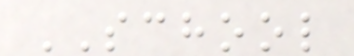SCHOOL
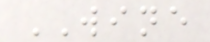WINE
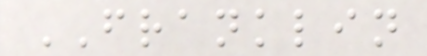FRANKLIN
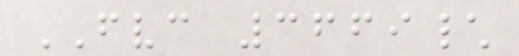FVC 3669\
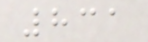831
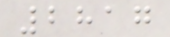2817
